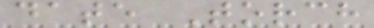date Torch
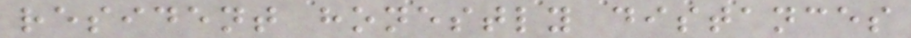resident honestly distances
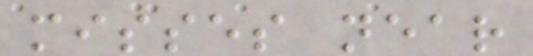misses near
